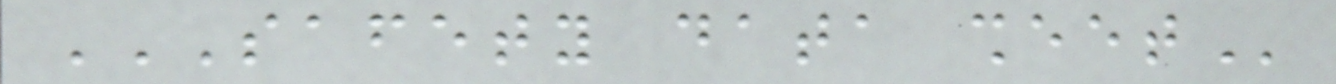SAFETY DATA SHEET
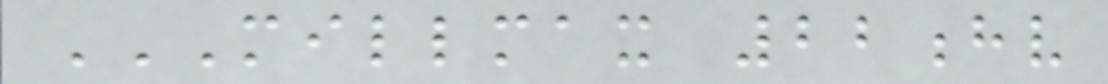MILLMAX 22HV
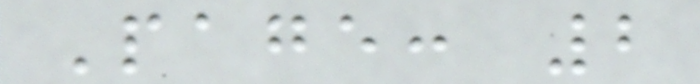Page: 2
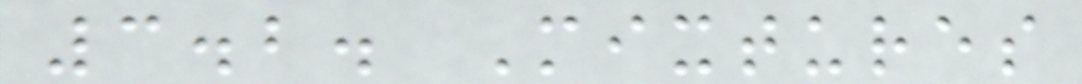3.2. Mixtures
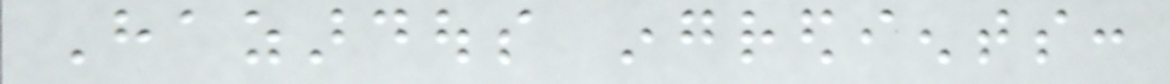Hazardous ingredients:
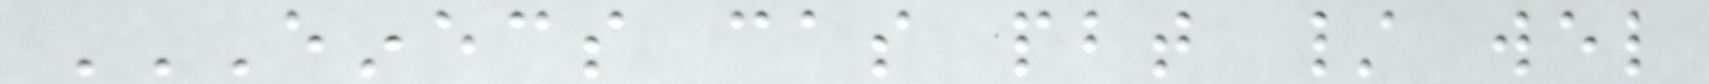EINECS CAS PBT / WEL
